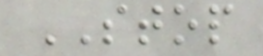STOP
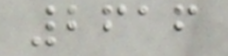2616
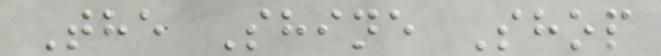The Shine Shop
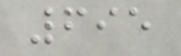695
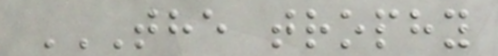THE TROPHY
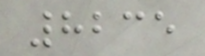8235
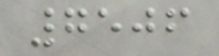7506
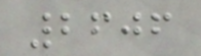2606
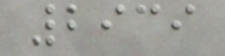2939
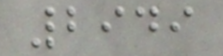2949
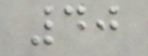40
